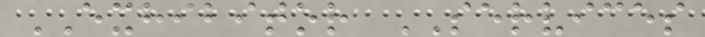EXHIBITOR SERVICES
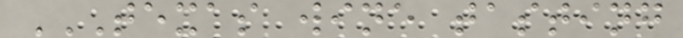TEXAS WINE TASTING
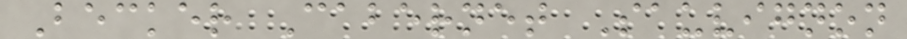Becker Cabernet Sauvignon
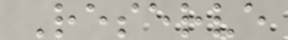Reserve
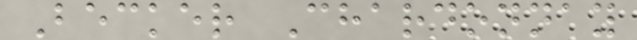Becker Chardonnay
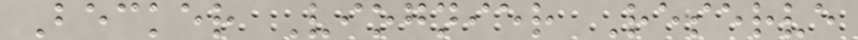Becker Viognier Reserve
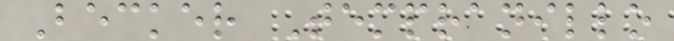Becker Tempranillo
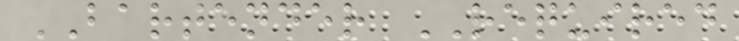BARTENDER REQUIRED
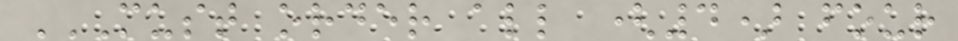MUST ORDER ALL (4) FOUR
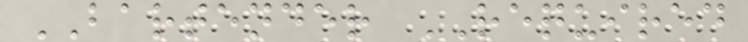BARTENDER REQUIRED
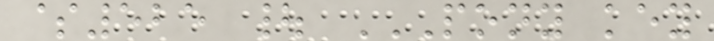$525 | PONY KEY
